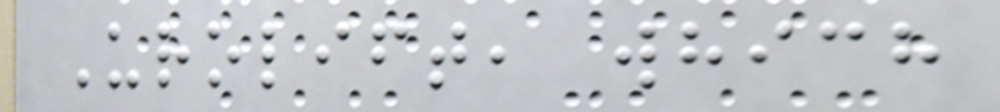Urolift, which
